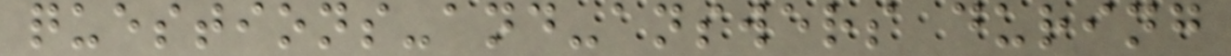questions-and-answers during
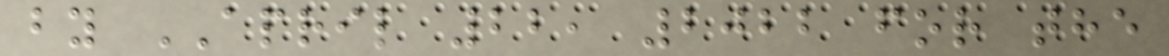by APRIL 22, 2022 for the
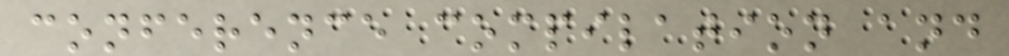conference compilation and
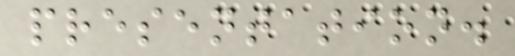presentation.
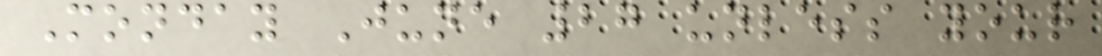Monday June 27 unless your
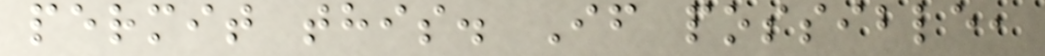permit this. If possible,
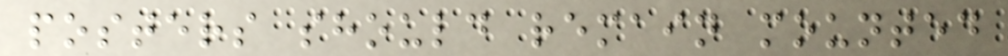posters should remain mounted
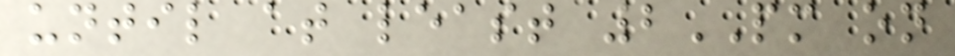until at least 2PM on
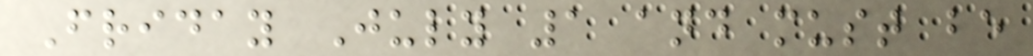Friday July 1 and must be
